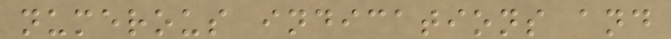numerous indications and
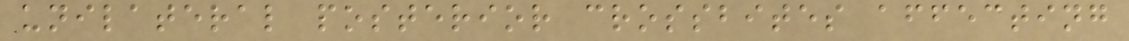unilateral posterior crossbites affecting
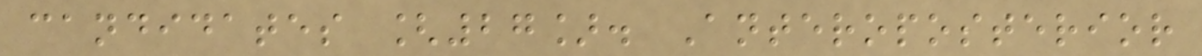candidates [27]. Anteroposterior
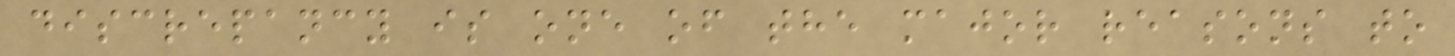discrepancy is one of the major reasons to
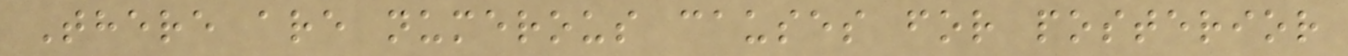There are numerous causes for posterior
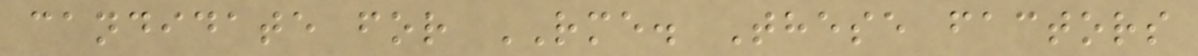candidate for RME. These factors
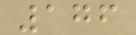176
